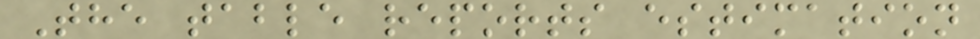The table reports estimation
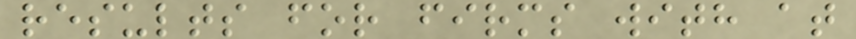results for firms with at
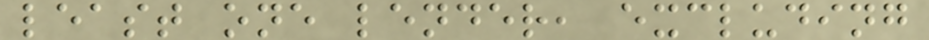least one lender, excluding
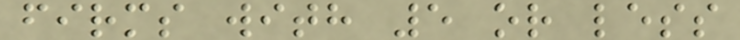firms with 5 or less
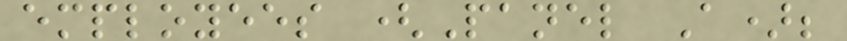employees (Panel A);
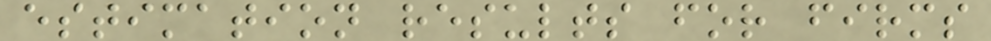estimation results for firms
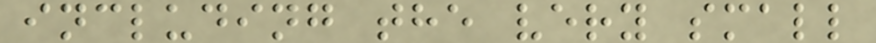including the very small
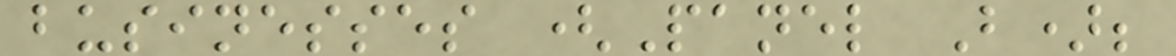businesses (Panel B);
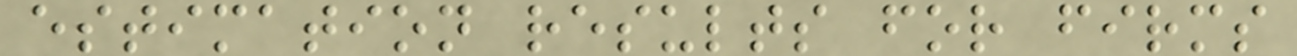estimation results for firms
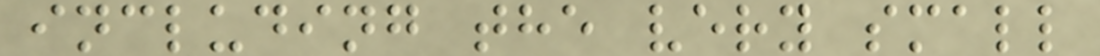including the very small
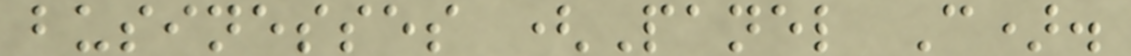businesses (Panel C).
